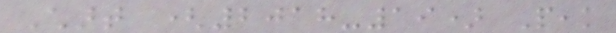Chart (2018-19) Peak
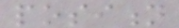position
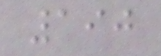190
